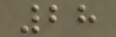28
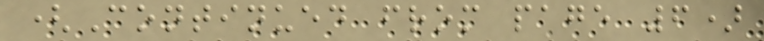(Continued from page 6)
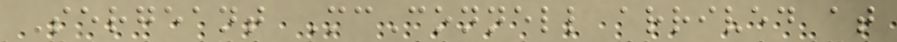Sergeant McConnell arrived at
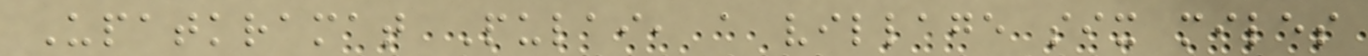Upatkramat Pulai, a village six miles
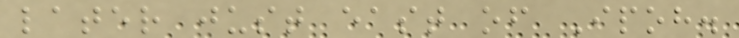later just east of Ipoh.
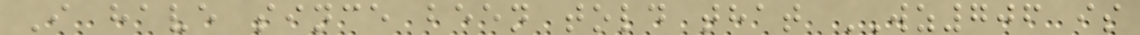I have since been told that WZ706 is
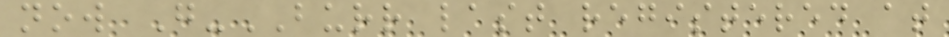now G-BURR last registered at
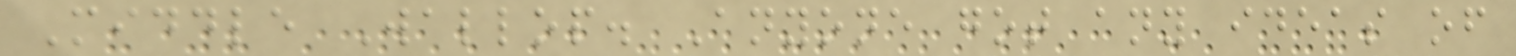Middle Wallop. Anyone got any ideas of
